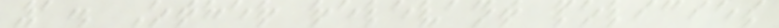1. Other relevant policies
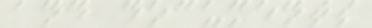and documents
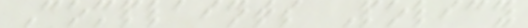Complaints Policy
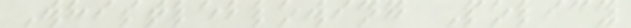Whistleblowing Policy
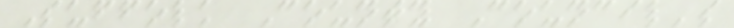Suffolk County Council's
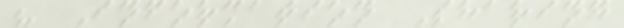" Information Sharing
